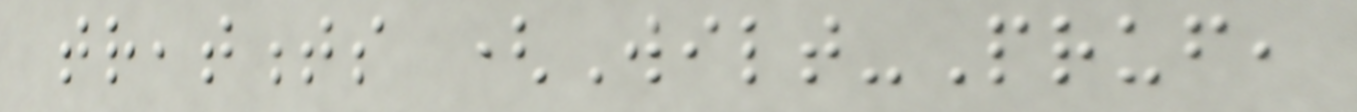treatments (Wilt-Pruf,
